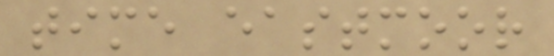time eastmoor
